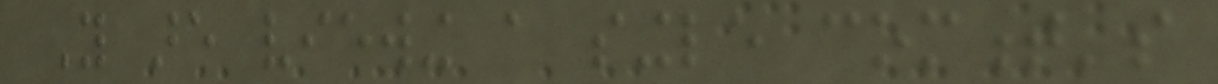You are viewing a single comment's
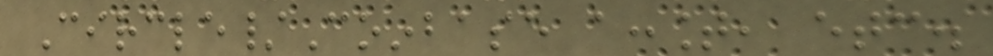Circle/Coinbase account, etc.
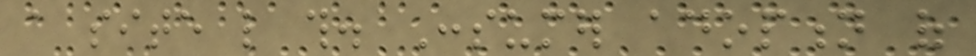a site like this. Consumer adoption of
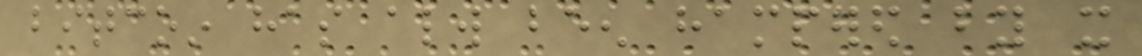bitcoin has always been hampered by it
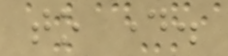to day.
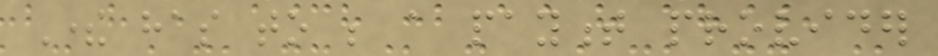There has to be a payment provider
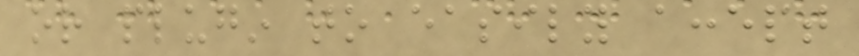or plugin to easily accept
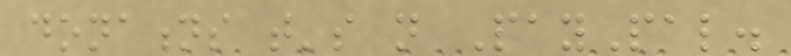donations that's not PayPal.
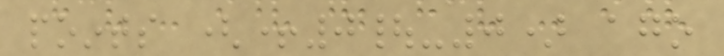points (+0|-0) ago
